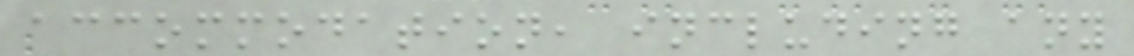accommodation, including any
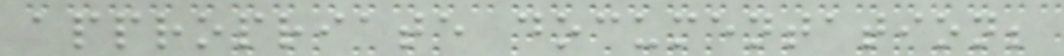appropriate documentation;
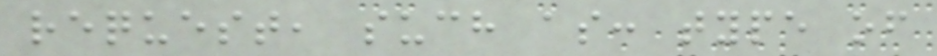request, such as: type of
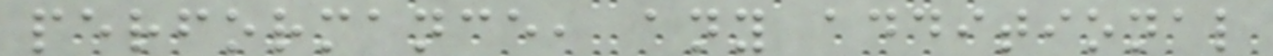performance, any additional
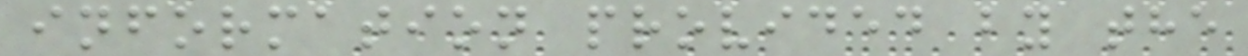information provided by the
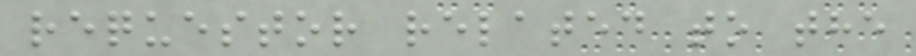requestor related to the
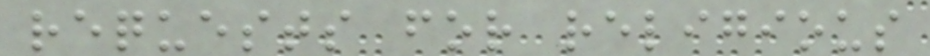requests for religious
